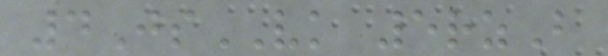4JsVK 5rzB
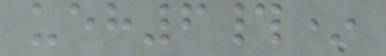ueh6#*
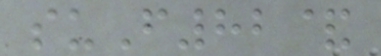suF82&
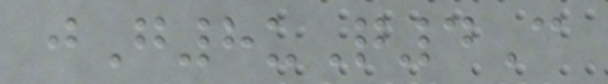jG8uQ4C
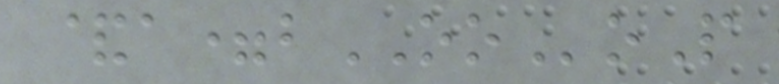&a=bOOoP
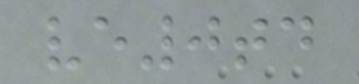ve0td
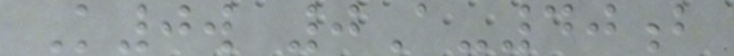K0w 0A-40b
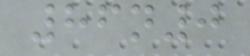86n0
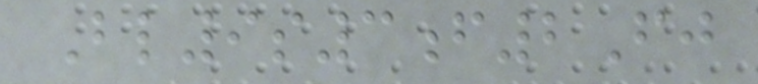Bl9s3f2Fj
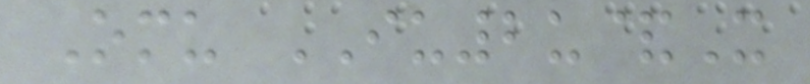Omu IU2u&X
